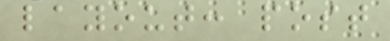layout: post
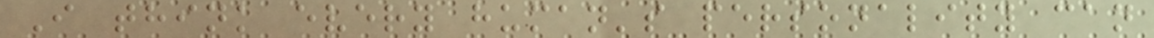I think every human's personality can
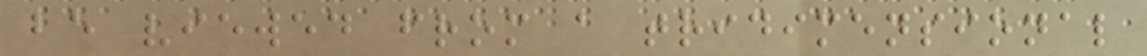be viewed from a tridimensional
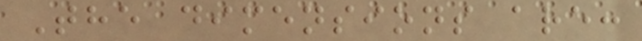The dimensions are:
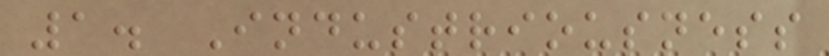1. Industriousness
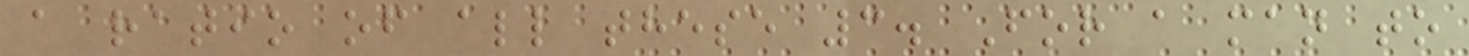a ratio of all these 3. For a man to
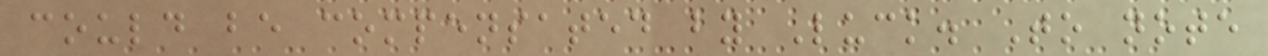could be compensated by Luck. To note
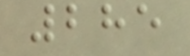285
